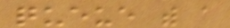queue with a
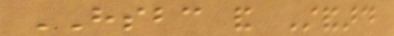HSBC and Standard
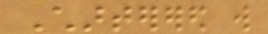Charterered will
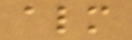almost
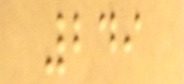249
